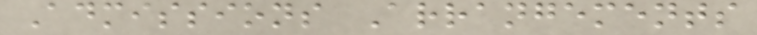Admissions Arrangements
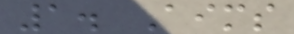1. Aims
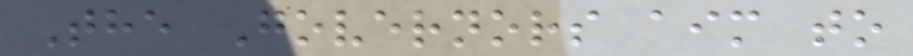The Governors aim to
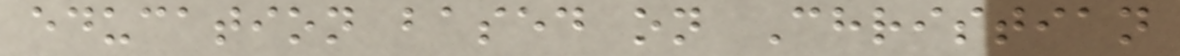education based on Christian
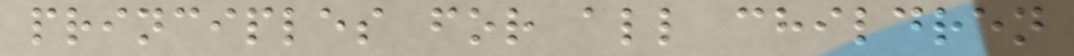principles for all children
